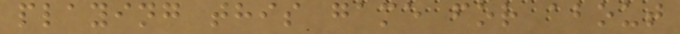playing this game for about
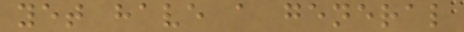yet have a general
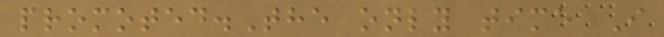promoted.The only time I
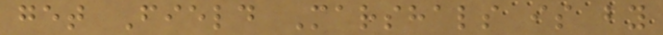get Field Marshals is by
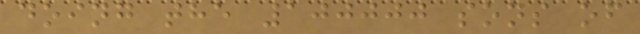doing the 100000 sons of
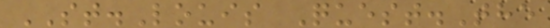ST.Louis Quest.The
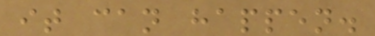it can happen.
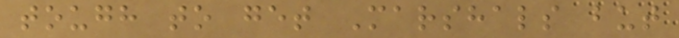tough to get Marshals but
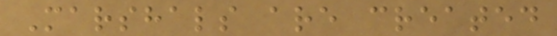Marshals are created
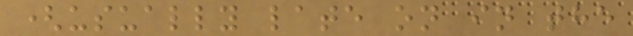(usually late on in the
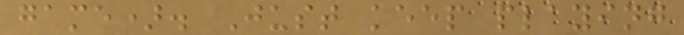game). Just keep playing
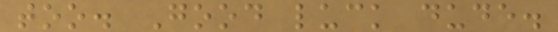too. Good luck dude.
